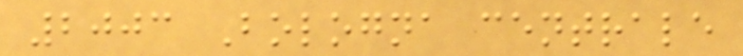2003 Bologna centrale
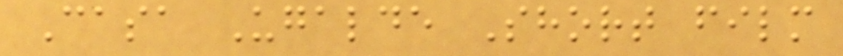Casa Ugalde Short film
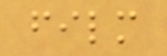film
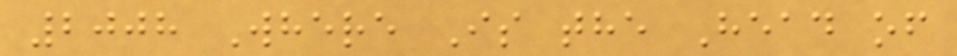2008 Where Is the Head of
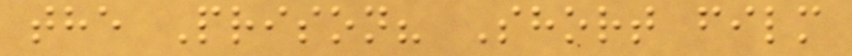the Prison? Short film
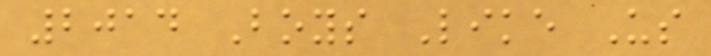2014 Boys Like Us
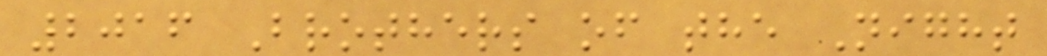2016 Brothers of the Night
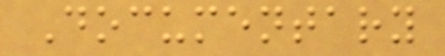Documentary
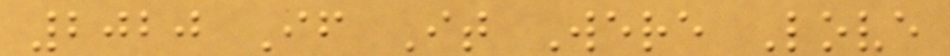2020 If It Were Love
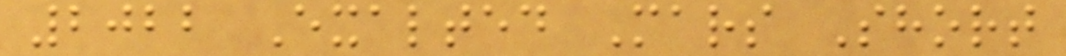2022 Exalted Mars Short
